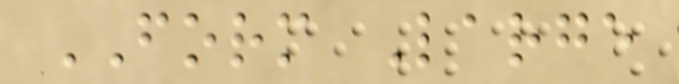FORM Large
